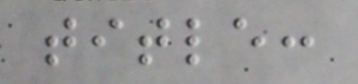title:
